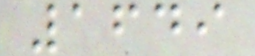1649
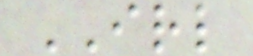IRL
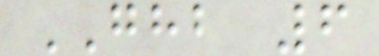GHB 6
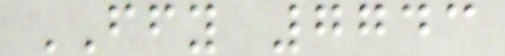FFY 7743
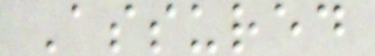Assured
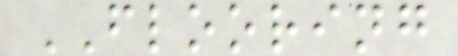FLOORING
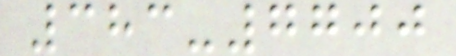383-7700
